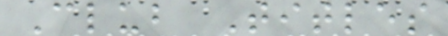Club Titles
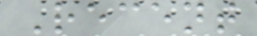Recent
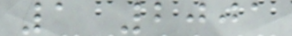1 2001
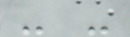- -
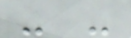- -
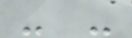- -
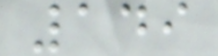149
